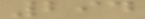294
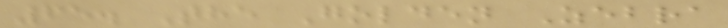65. The Golden Zebra
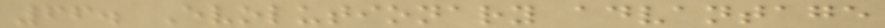66. Evolutionary advantage
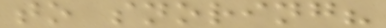to snoring?
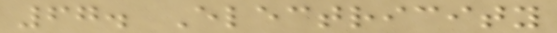67. Electricity
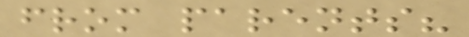from parents?
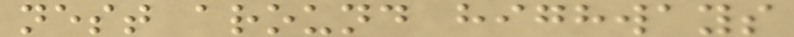nest around highways
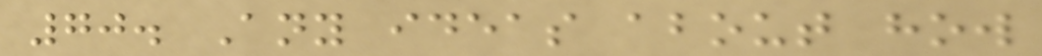70. Any ideas about how
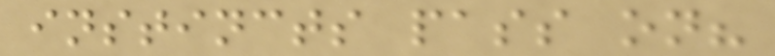instincts pass on?
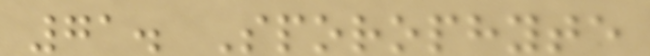71. Sporophyte
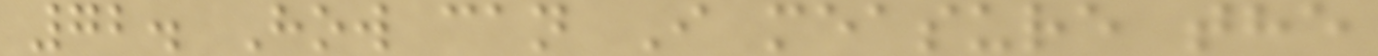72. How can I measure the
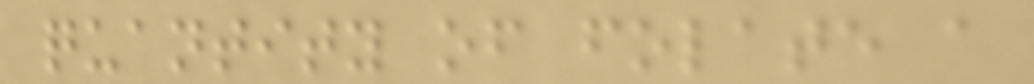quantity of folate a
